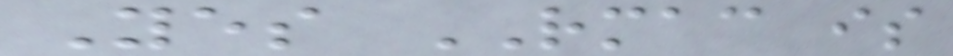Yes RMAC is
